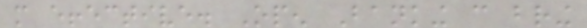more effective. Open Banking can bring
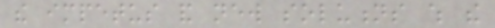the impetus and new solutions which the
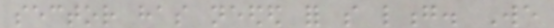sector has needed for so long. We
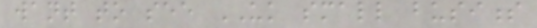want to see UK small business
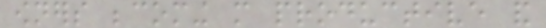owners becoming more productive and
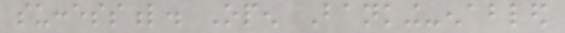successful. Open Banking-enabled
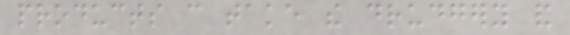products can take the drudgery and
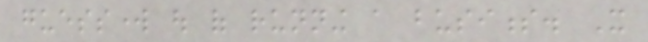guesswork out of running a business. It
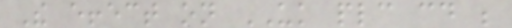The effect on UK plc could be
